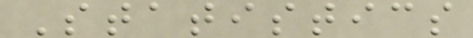Statistics
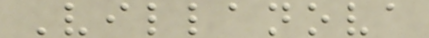Villanova
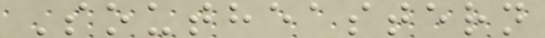Southeastern
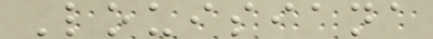Louisiana
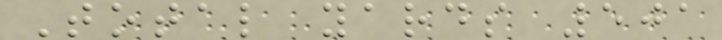Total yards 501
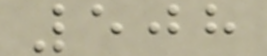508
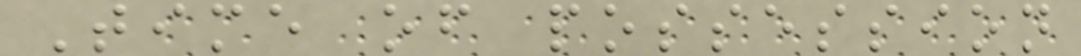Time of possession
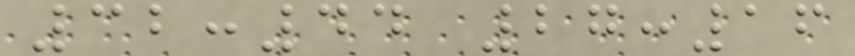32:44 27:16
